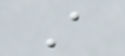A
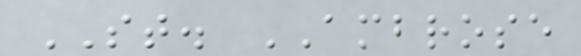ST. AMBROSE
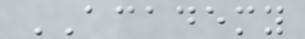ACADEMY
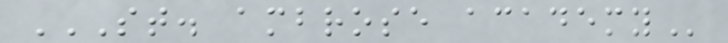ST. AMBROSE ACADEMY
